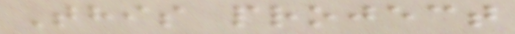This project
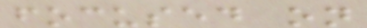focused on
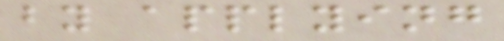by applying
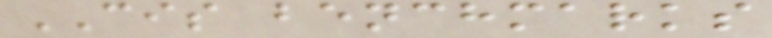CIS benchmarks
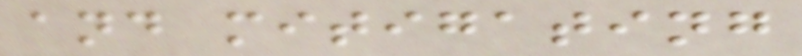and mitigating
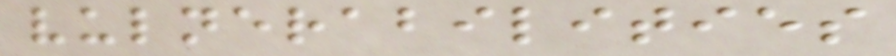vulnerabilities
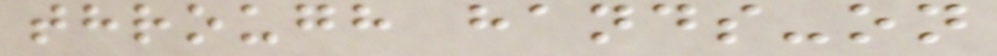through hands-on
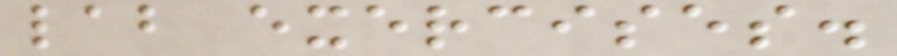lab exercises.
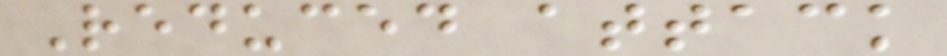Reduced attack
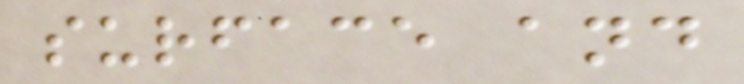surface and
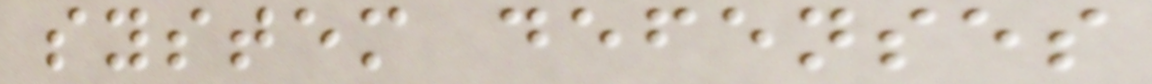system defenses
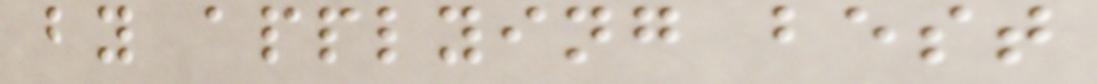by applying best
